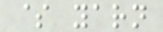$ yarn
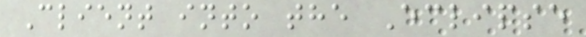Client into the Eclipse
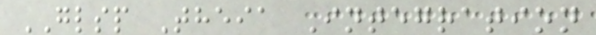GLSP Theia Integration
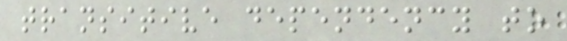transitive dependency to
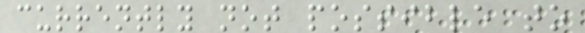currently not possible to
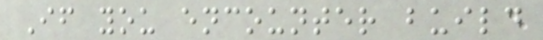If you encounter build
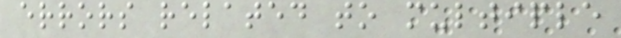errors related to multiple
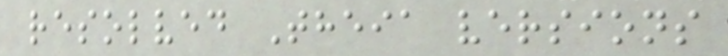resolved Theia versions
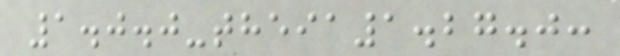1.0.0-theia1.27.0:
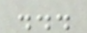...
